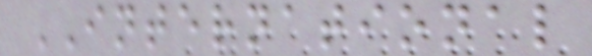INTERNATIONAL
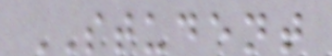STUDENT
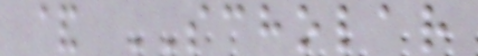& SCHOLAR
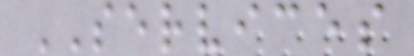SERVICES
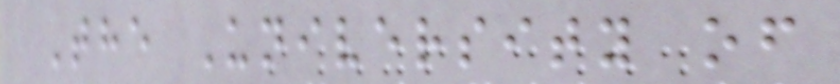The University of
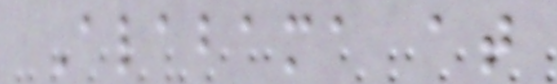Alabama at
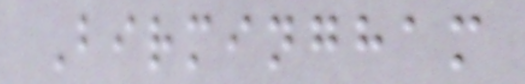Birmingham
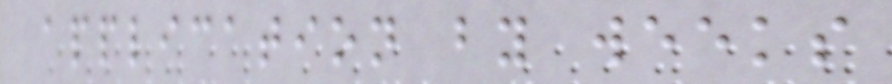application by weeks
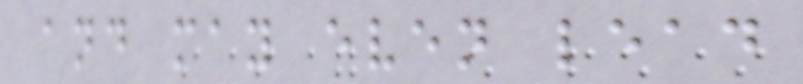and may even lead
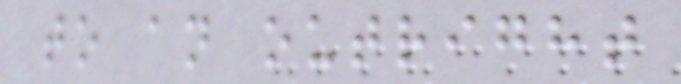to an outright
